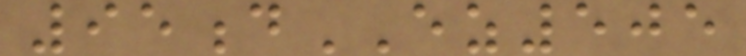95dEZ505
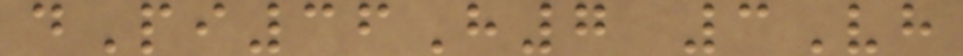dPi36H7 3Vh
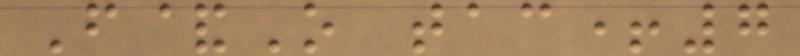F&O tac+7
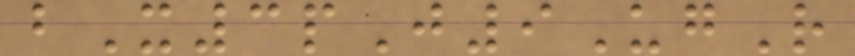bX3pJ9UgR
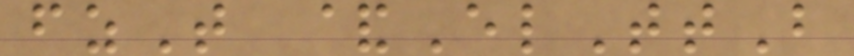fzT &ElTtB
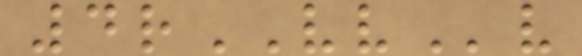4rVVv
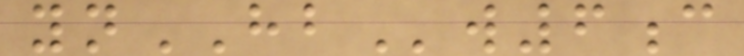ynHBw6c
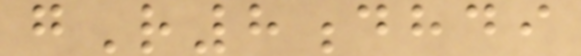gR8dhdi
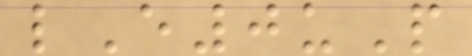lE0uP
